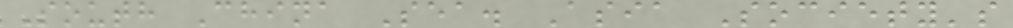South China Sea. Asia Society's
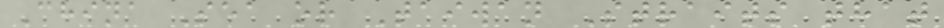China Sea or Taiwan Straits that
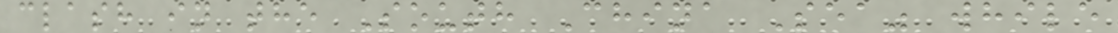clash in the South China Sea" while
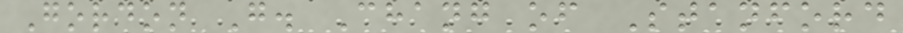Gordon G. Chang of Stanford
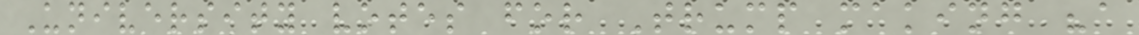University votes for Trump making "a
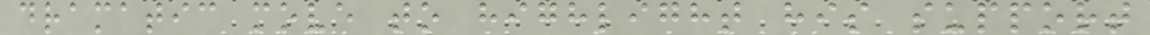dramatic move to highlight his support
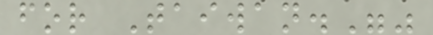for Taiwan.""
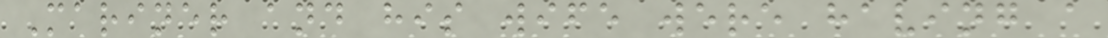Mariner and his wife were having a
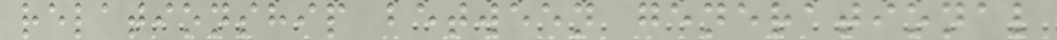relationship between generational
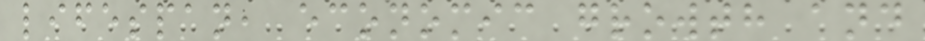lifespan, economic growth and
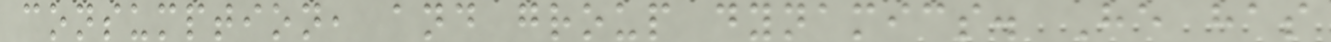consumption, and group dynamics. He has
